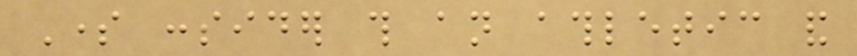Some consider this an athletic and
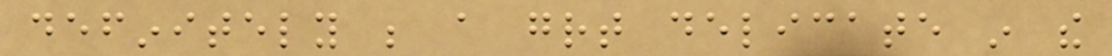definitely be a great delicate in the
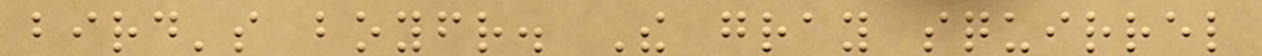bird's boyfriend. The gray squirrel
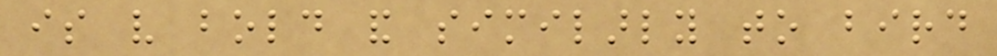is very bold and similarly to bird
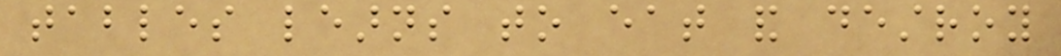tables learns to eat and destroy
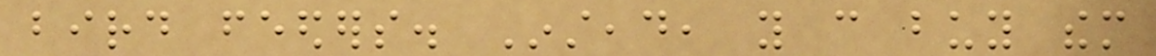bird feeders. Instead, you can buy them
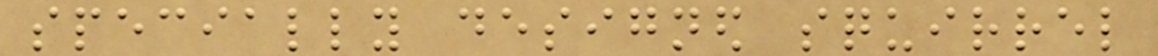specially designed squirrel
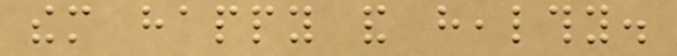them happy and healthy.
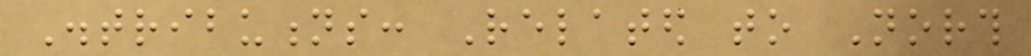Distributions: Related to North
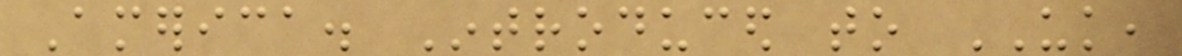America. Introduced to UK,
